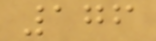176
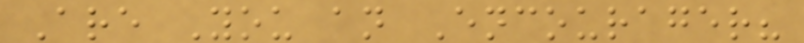Are You an Encourager?
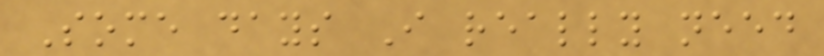Some days I really need
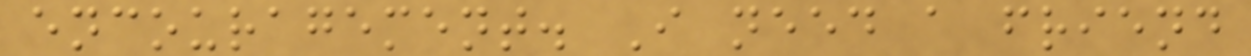encouragement. I need a friend
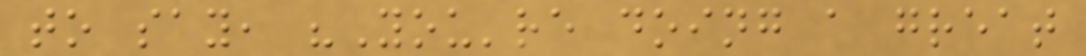to say, "You're doing a great
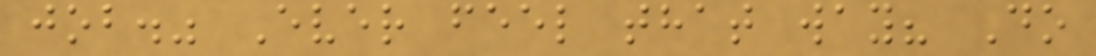job." Ever feel that way? Do
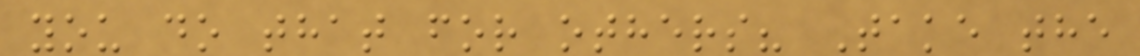you do that for others? Take the
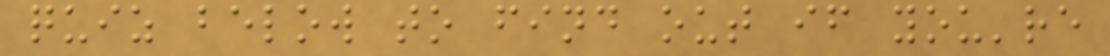quiz below to find out if you're
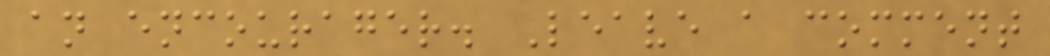an encourager. Leave a comment
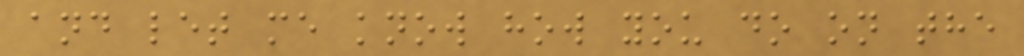and let me know how you do on the
